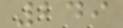249
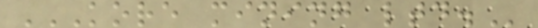KORE MINING LTD.
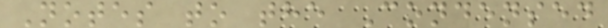Notes to the Condensed
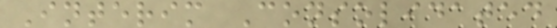Interim Consolidated
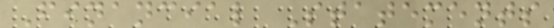Financial Statements
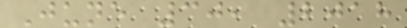June 30, 2018
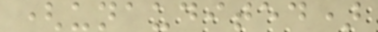(unaudited)
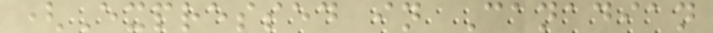(Expressed in Canadian
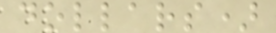dollars)
